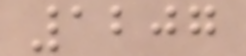1207
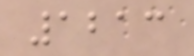1213
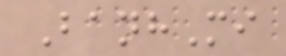BanhMi
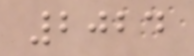2024
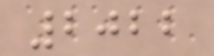2022
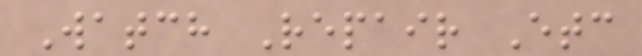Watch Repair Etc
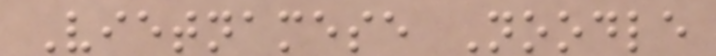Vietnamese Noodle
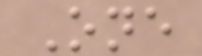One
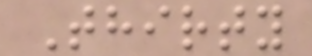Thirty
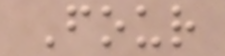Four
